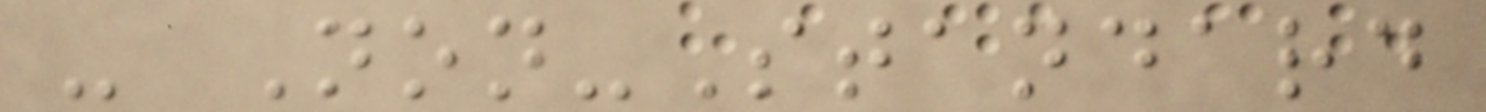- Non-Standard
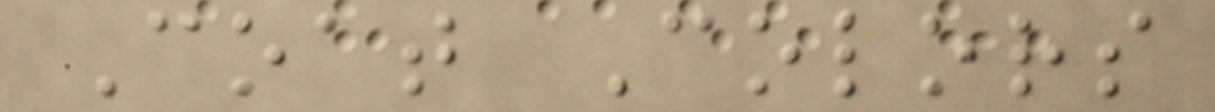Coat Colors
